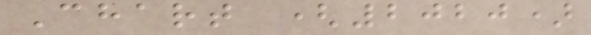Chart (2020)
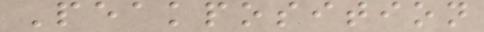Peakposition
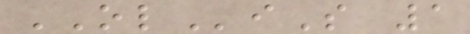OLiS 1
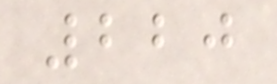220
